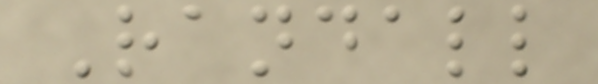Randall
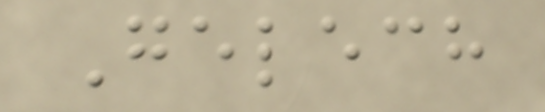Gelech
